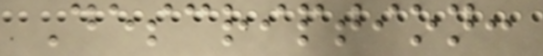Description:
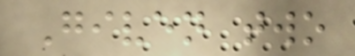Given two
